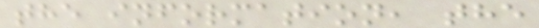the information, the
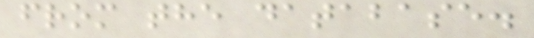from the database.
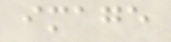image
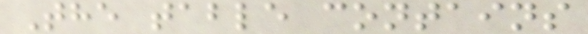The table contains
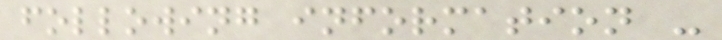following information -
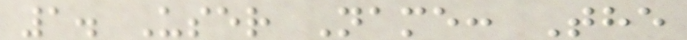1. User Name: The
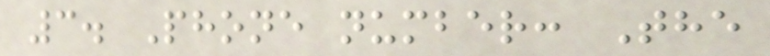3. Phone number: The
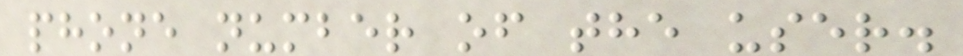phone number of the user.
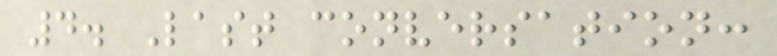4. Last conversation:
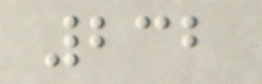232
